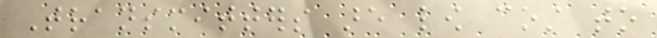Transmitters are low cost to
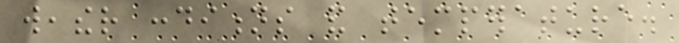weather conditions and temperature.
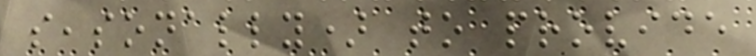seasonally) to provide
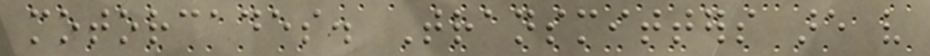motorcades. Transmitters are very
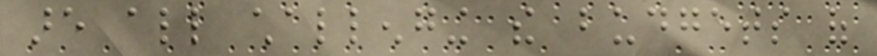are all challenging the budgets of
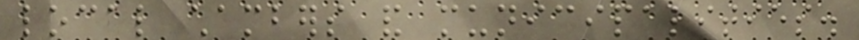local chambers and municipalities.
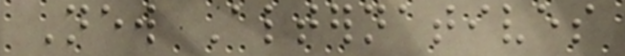New Alternatives
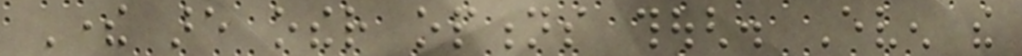There are other options though. Even the
